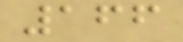166
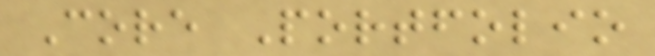Core Portfolio
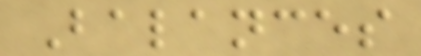Balances
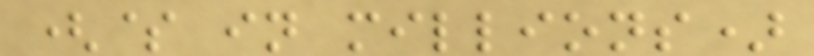($ in millions)
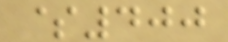$400
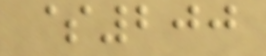$200
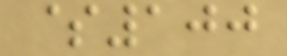$100
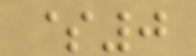$0
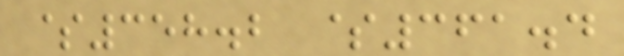$358.2 $361.4
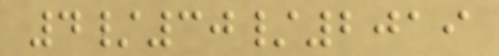4/30/2019
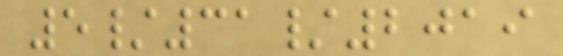5/31/2019
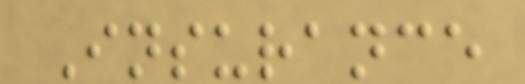Insurance
